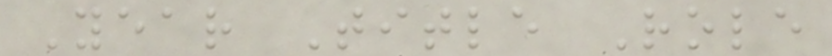Year Title Role
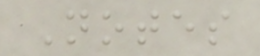Notes
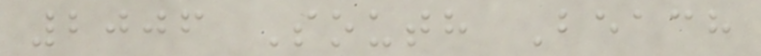2006 South Beach
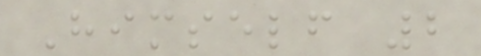Himself 2
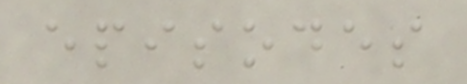episodes
